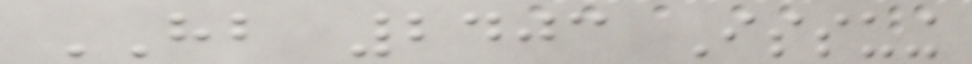HB 2403 Issuing
